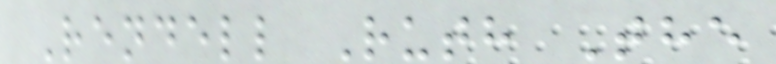Rendell Ruth The
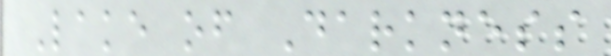Lake of Darkness
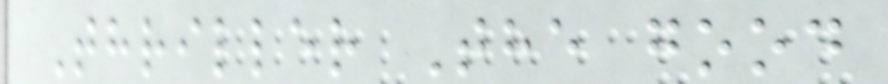Thriller The good
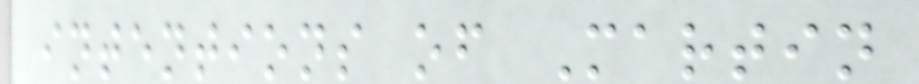intentions of Martin
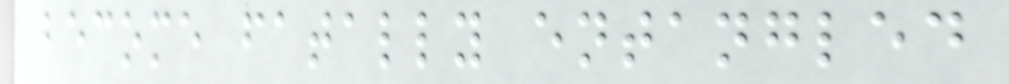become fatally entangled
